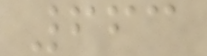663
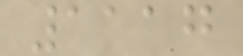1117
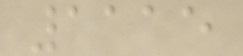1115
